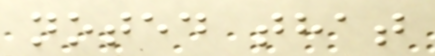noted that
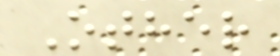Other
